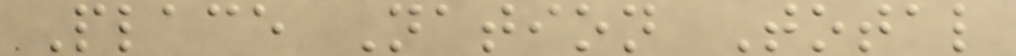Place Nation Total
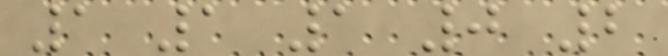1 1 1 0 2
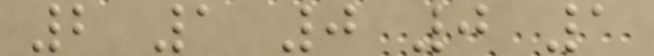2 1 0 0 1
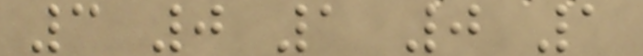3 0 1 0 1
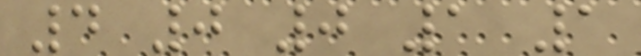4 0 0 1 1
